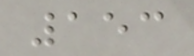153
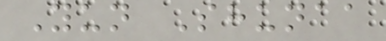Yun Shunaa
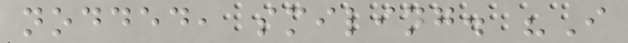nodded, smiling. "I
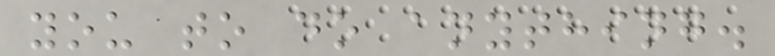you to do anything.
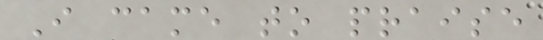I came to praise
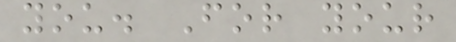you. For your
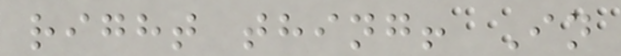right thing! In
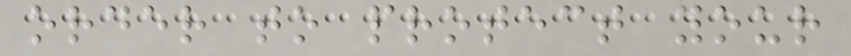order to protect your
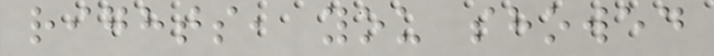rights, you showed
